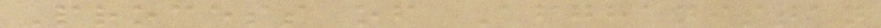Process of Afghanistan
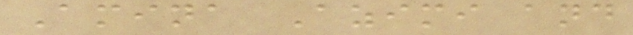Amina Azimi and
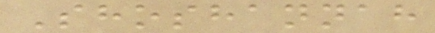Shoshannah
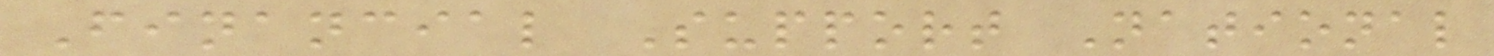Financial Support National
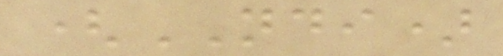(NDI)
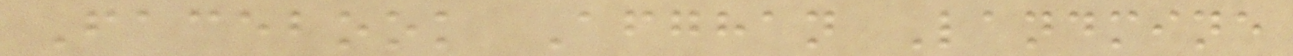Facebook Afghan Landmine
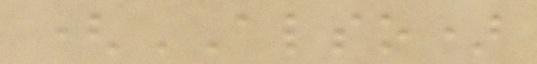(ALSO)
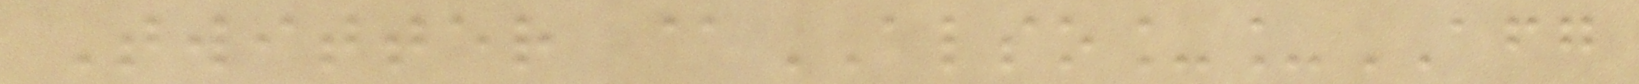Twitter @ALSO__AFG
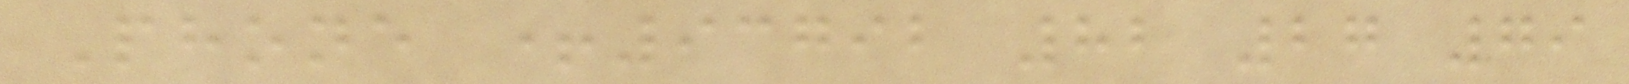Phone +93792 82 27 79
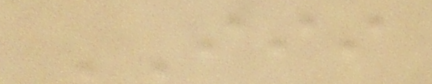III
